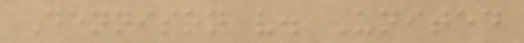Dennison v. United
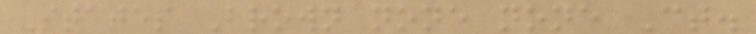States Brown none none Ct.
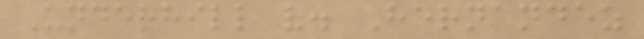Underhill v. Hernandez
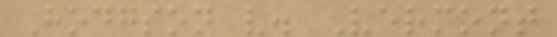Hodgson v. Vermont
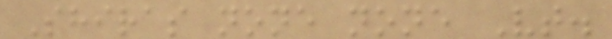Shiras none none Vt.
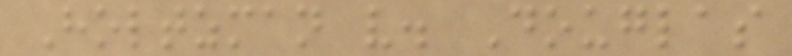Holtzman v. Douglas
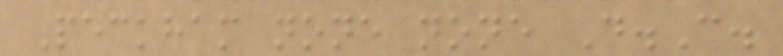Peckham none none D.C.
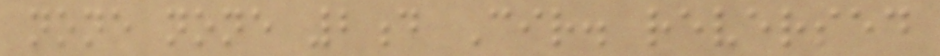none none 2d Cir. reversed
